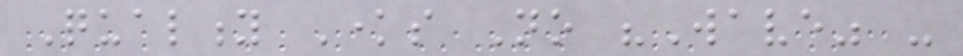Quality Knows No "Wave" -
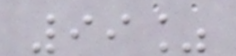99%
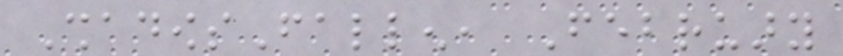ShadowsFallen, February
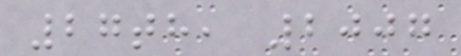27th, 2007
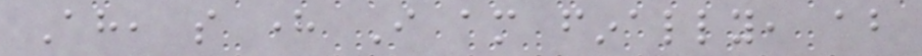Ah, so here I am finally, about
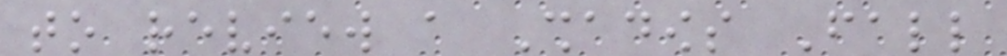to review a Shadows Fall
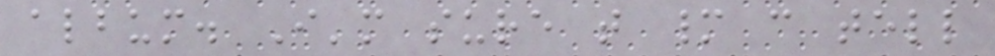album. I'm sure that many can tell
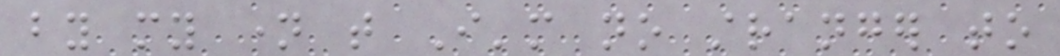by my name that I'm no stranger to
